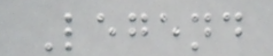Legend
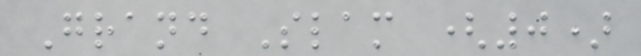Grand Slam (0)
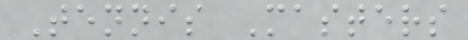Tennis Masters
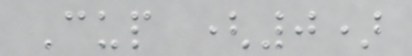Cup (0)
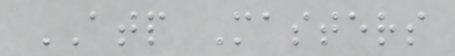ATP Masters
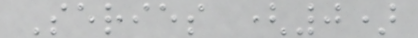Series (0)
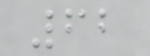62
